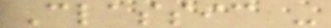Classic -
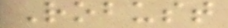Robust
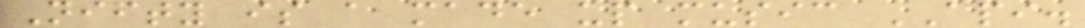Nifty is a made up music API.
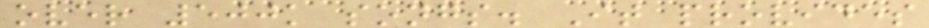over 500k songs. It provides
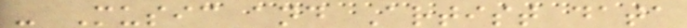- Music and Artist data
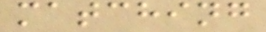matching
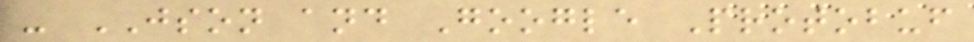- JSON and Google Protobuf
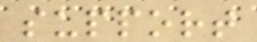support
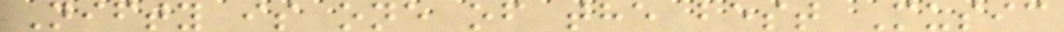Nifty is one of the best Music
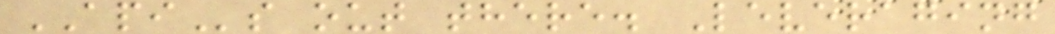APIs out there. Leveraging
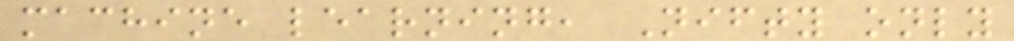machine learning, Nifty only
